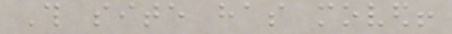This site has moved!
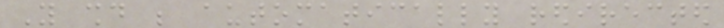You should be automatically redirected
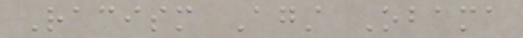Racism Against Obama
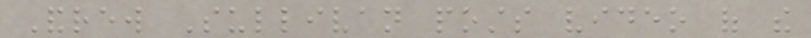Andrew Sullivan posts video of the
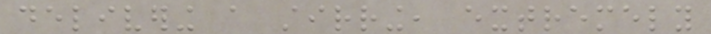delivering a stirring, extremely
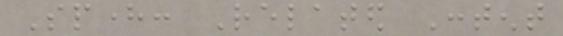Sphere: Related Content
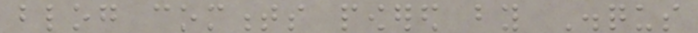blog comments powered by Disqus
